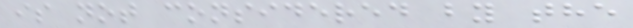is not considered by the
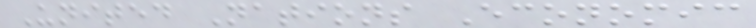United Nations Economic
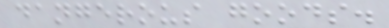dangerous goods.
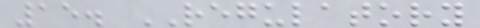15. REGULATORY
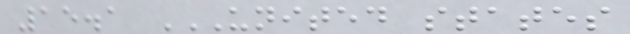15.1 UNITED STATES
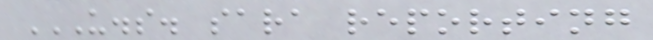U.S. SARA REPORTING
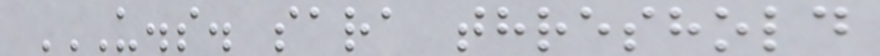U.S. SARA THRESHOLD
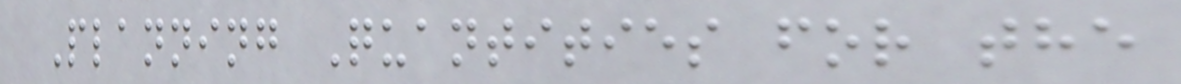Planning Quantities for the
